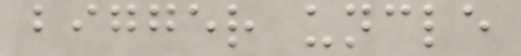bigger uncle
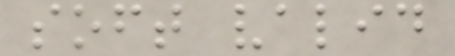soft valid
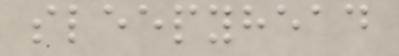sleepyhead
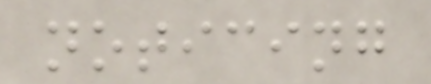noticing
